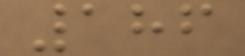186
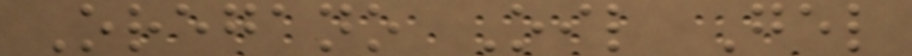Oregano Oil Gel
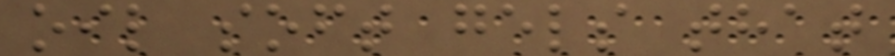oil soft gels that
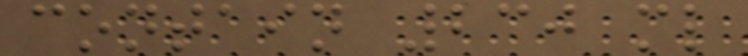contain 230 ml
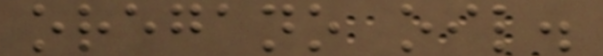oregano oil.
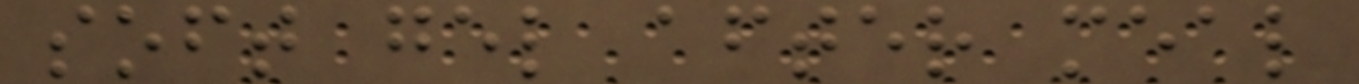soft gel after meal
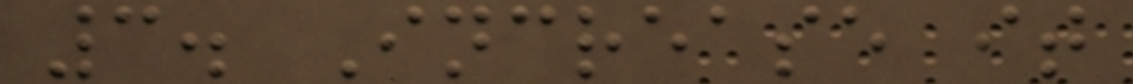3. Increase it
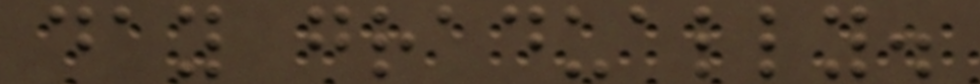day gradually.
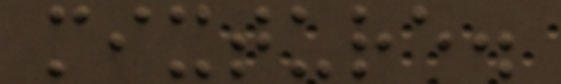mixture.
